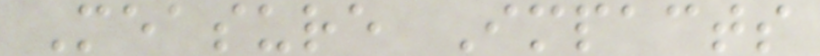Measure Impacts
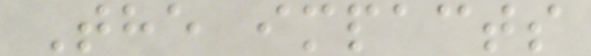The impacts
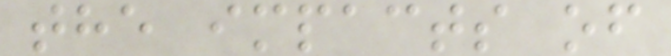the impacts of
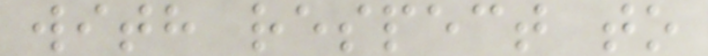with respect to
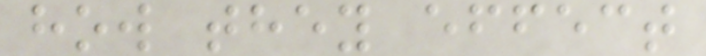how they effect
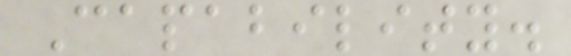Capability.
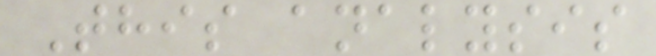This analysis
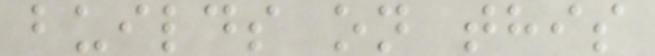builds on this
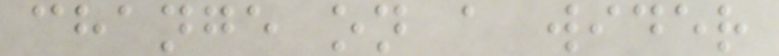change on a wider
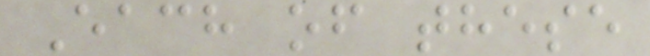Each of these
